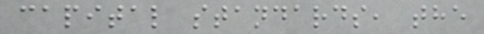capital standards, the
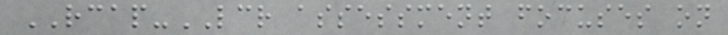RCAP-LCR assessment focuses on
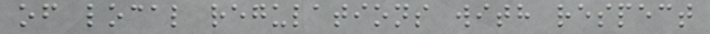of local regulations with respect
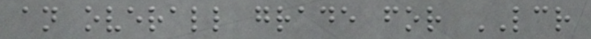an overall grade for LCR
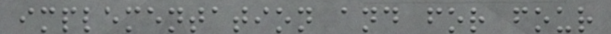implementation and for four
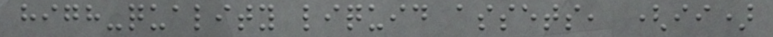high-quality liquid assets, (ii)
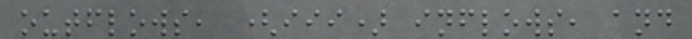outflows, (iii) inflows, and
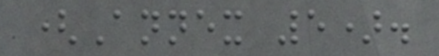(Annex 5).
